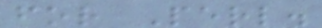for Perl.
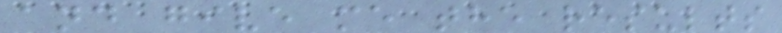and give me the results
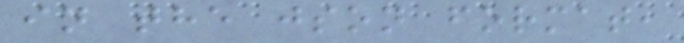in the json format,
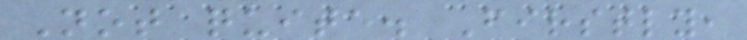Not quite. Firstly,
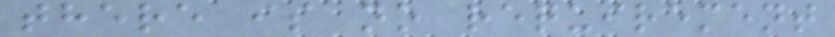there is no requirement
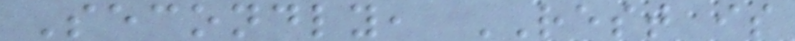Secondly, REST is
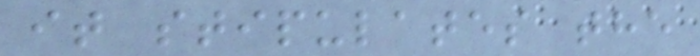it stipulates the
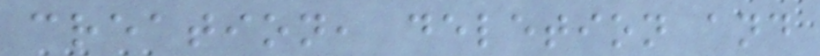creation, deletion and
